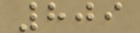809
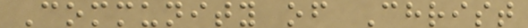Community of Christ
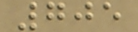705
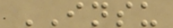INSU
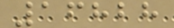16828
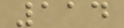114
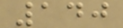140
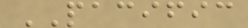PACIFIC
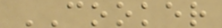COOKER
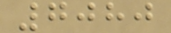7080
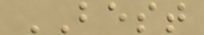BEST
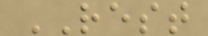REST
